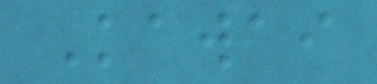Kawai
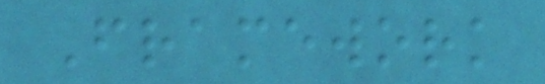Framework
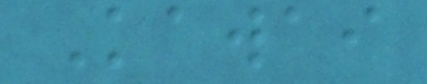Kawai
